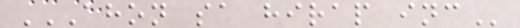AHON SA HIRAP INC
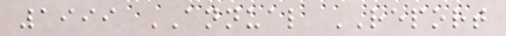1999 ANNUAL REPORT
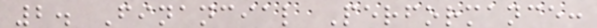2. Financial Performance:
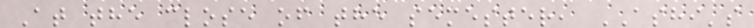At the close of the semester, ASHI's
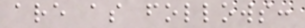are as follows:
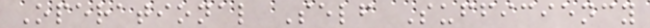Operational Self Sufficiency
